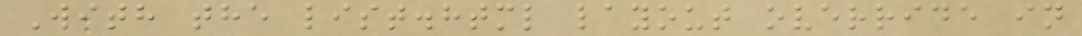With the list.html layout override in
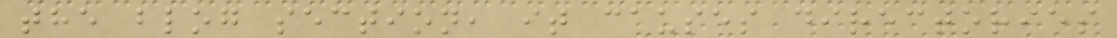the blog section, it causes directories
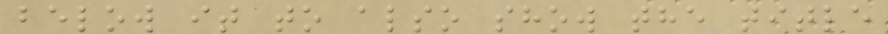below it to also show the title
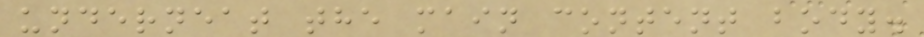underneat the main content body.
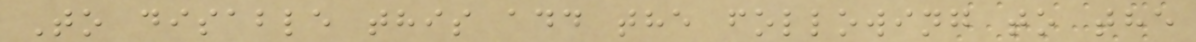To disable this add the following to the
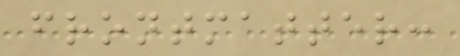frontmatter:
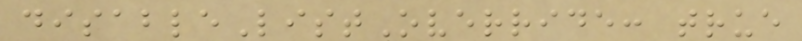disableListOverride: true
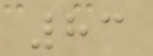83
